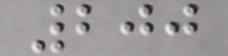200
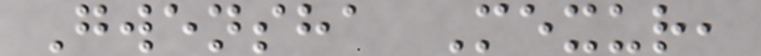Gwensha Mexur,
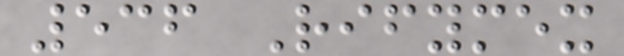536 Rifymex
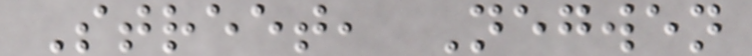Street, Negwen
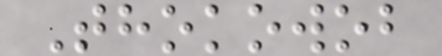Thokowob
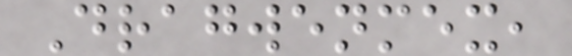Dragwenmex,
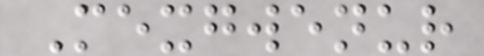Mexgwenur
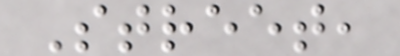Street,
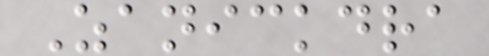Zanickdra
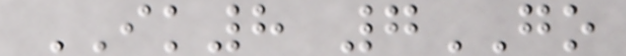IK8 7GO
